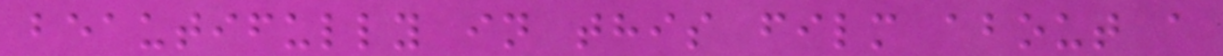beautifully in this film about a
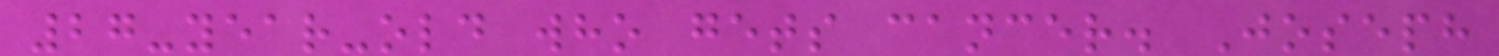27-year-old who gets cancer. Joseph
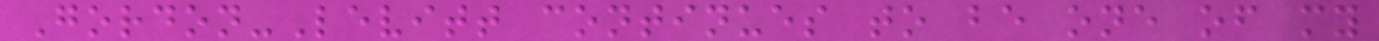Gordon-Levitt continues to be one of my
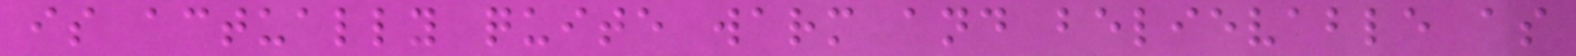is actually quite warm and believable as
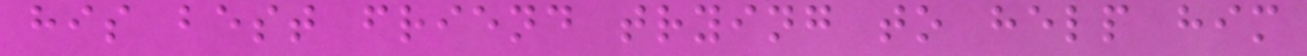his best friend trying to help him
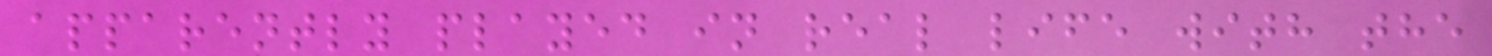apparently played in real life with the
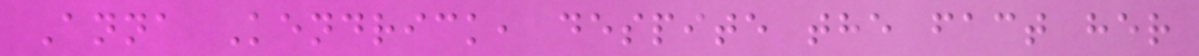Anna Kendrick, despite the fact her
